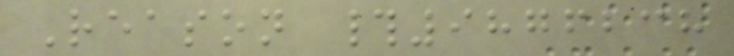Reason #9876238
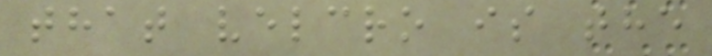that velcro is the
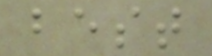best
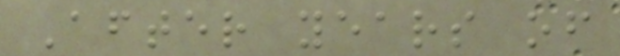After years of
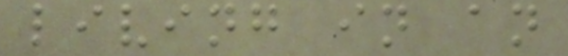living in an
